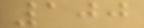100
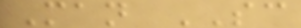Man SC
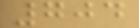704
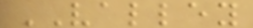VALLEY
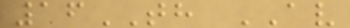16TH AV
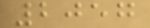2057
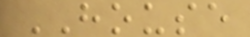HOUSE
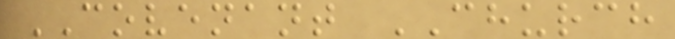COVENANT CHURCH
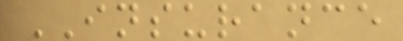INSURANCE
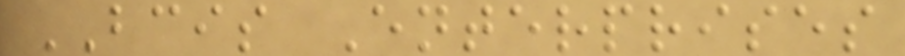BCIS Enterprises
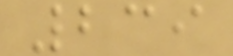239
